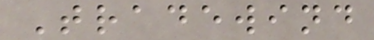Tradewind
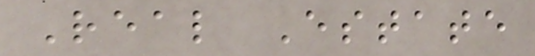Real Estate
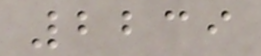2239
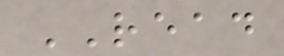READ
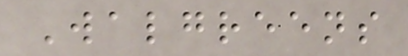Walgreens
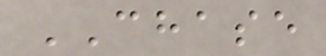CHASE
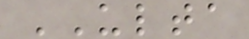ULTA
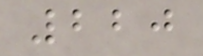220
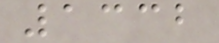1332
